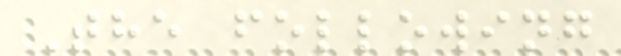The following
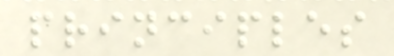principles
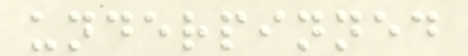underpinned
